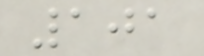101
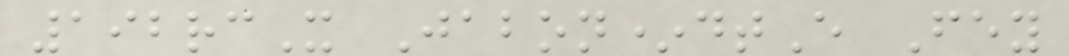192rcX Jabon*dtE Fey
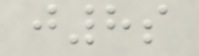j8s
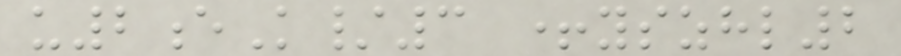u2eK/3 +yszhl2
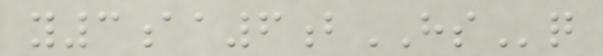y3aa6bHSq
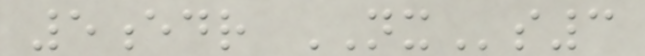5edr NXs3
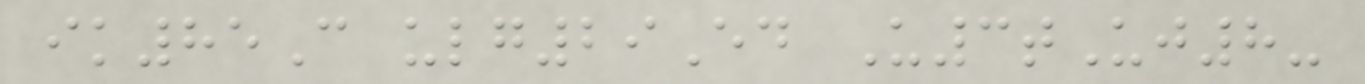ik85C ulg29Ed U3tUj8-
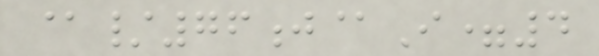@/76j@I=4
